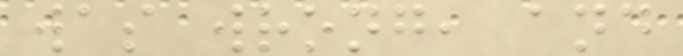was wrong, and
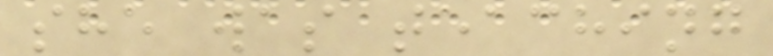she was teaching
